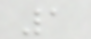1
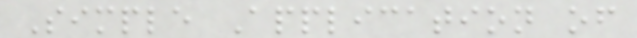Simple Application of
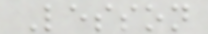Lesson
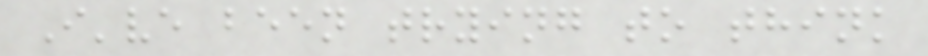I've been trying to think
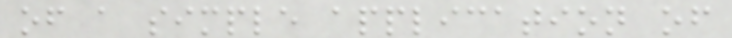of a simple application of
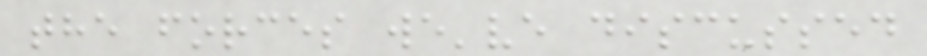the forces we've discussed
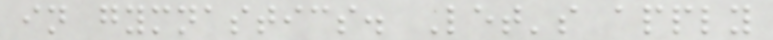in gymnastics. Let's apply
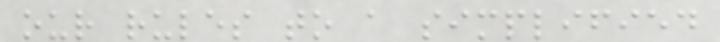our rules to a simplified
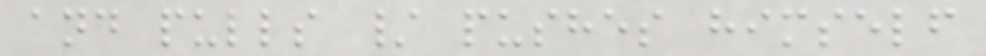and pulls / pushes himself
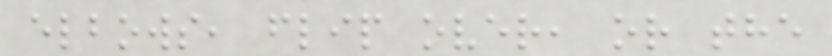elbows, flip over, or the
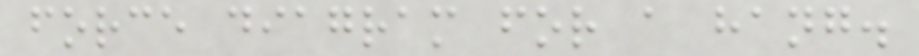force diagram for a hang.
